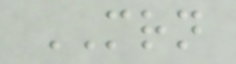MRN
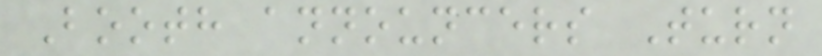Booth announcers Turn
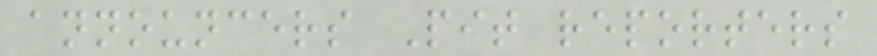announcers Pit reporters
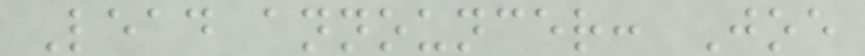Lead announcer: Joe
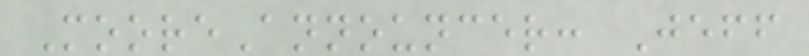MooreAnnouncer: Jeff
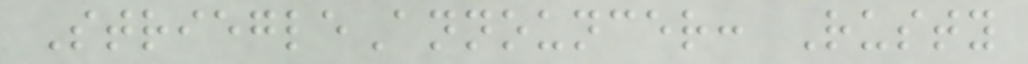StriegleAnnouncer: Rusty
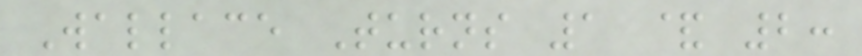Wallace Turns 1 & 2:
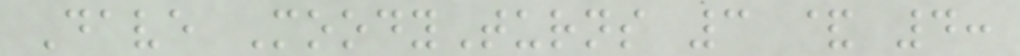Dave MoodyTurns 3 & 4:
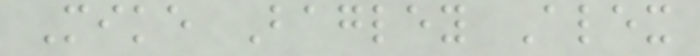Mike Bagley Alex
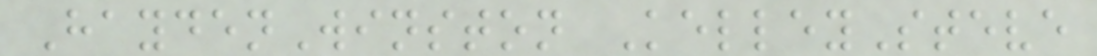HaydenWinston KelleySteve
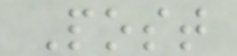Post
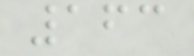163
